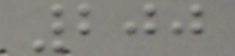200
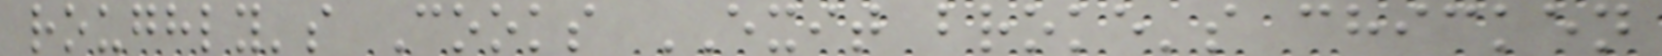roughly's Cooks EXIT broke's chicken
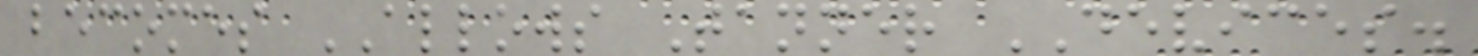becomes ALLOWS Tanner DEVICES.
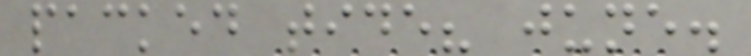packed tide? june.
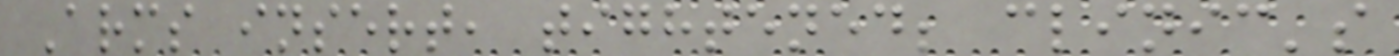Arms insert, tightened; clinic's
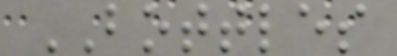BOTTLES
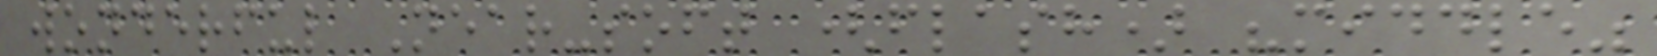wonderful Near-soft (flash) "middle"
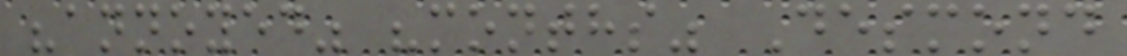"annoyed" "months" Desmond
